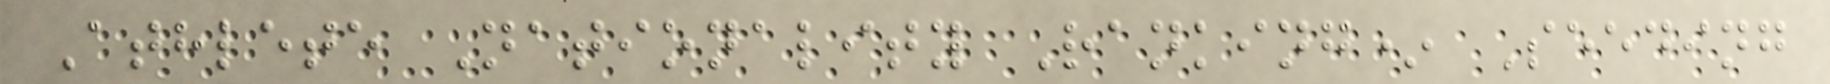Athlete Nationality Ranking* Seeding
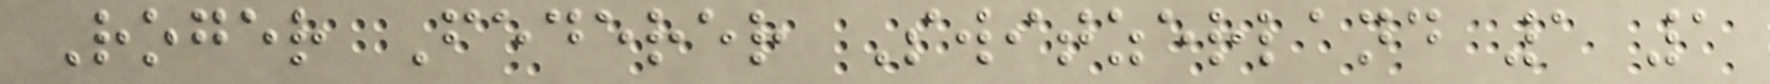Roger Federer Switzerland 1 1
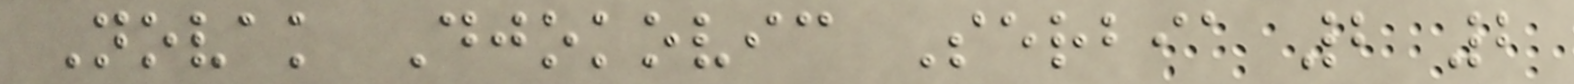Novak Djokovic Serbia 2 2
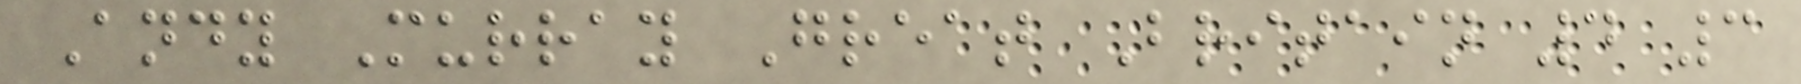Andy Murray Great Britain 4 3
